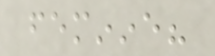feminine?
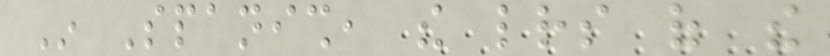In Spanish, the letters of the
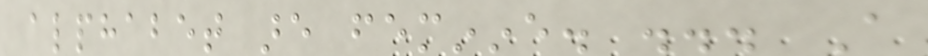alphabet are feminine. ... A
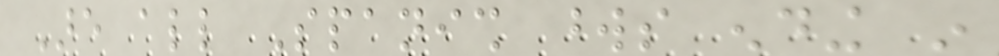Are all Spanish words ending in
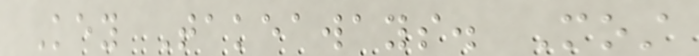Key Takeaways. Most
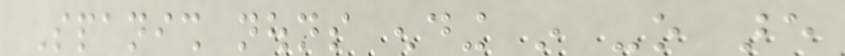Spanish nouns ending in -o are
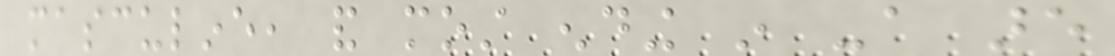masculine, and most ending in -a are
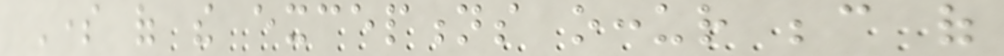Some of the exceptions occur because of
